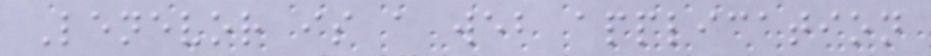Lenevor is a web application
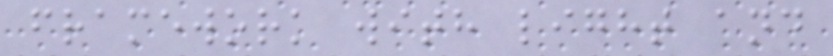framework with light and
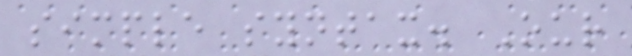simple syntax. Our
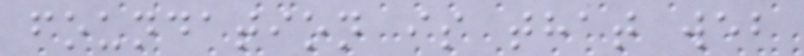foundation is that web
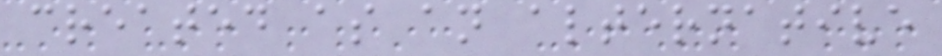created as an alternative
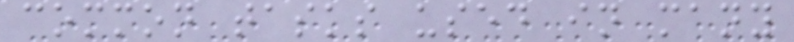common tasks used in many
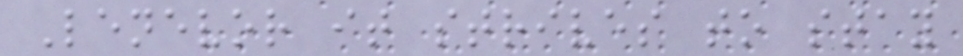Lenevor it strives to stay
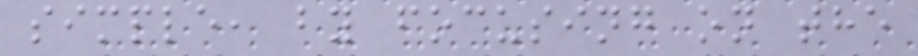simple, by focusing on the
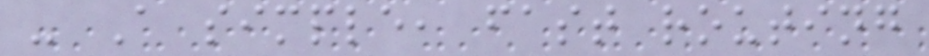- A simple, fast routing
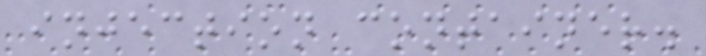injection container.
